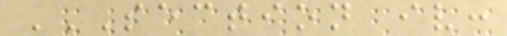SECTION IV:
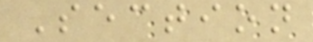Section
